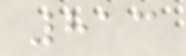813
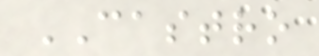CASTRO
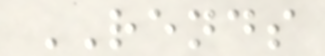RENDS
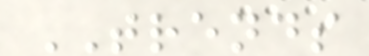TRENDS
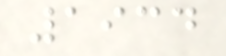1934
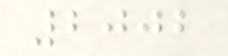2002
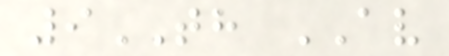9TH AV
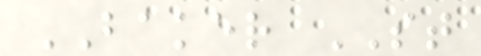BAKER ST
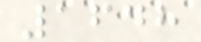1648
